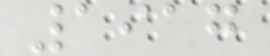1917
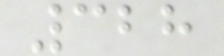328
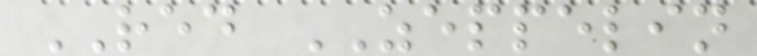RED ZEPPELIN
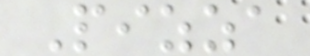Pizza
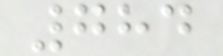784
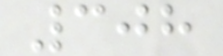308
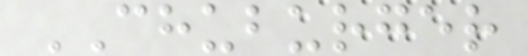CHUBURGER
